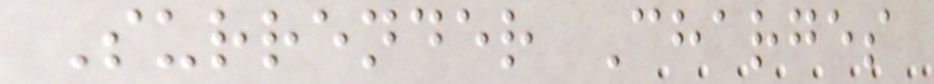Surrender Charges
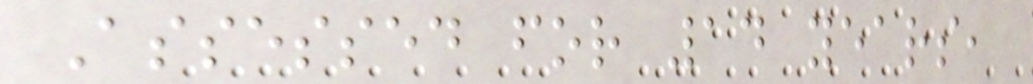Assessed for 14 years,
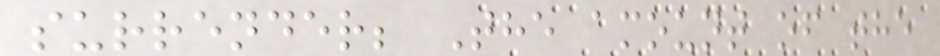surrender; The amount of the
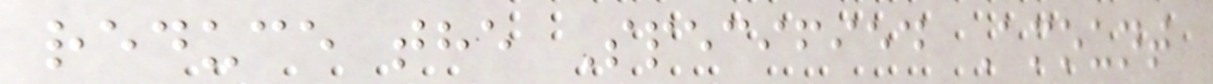reduce the Specified Amount
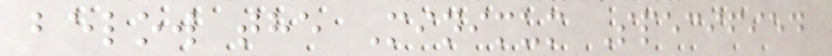below the Minimum Specified
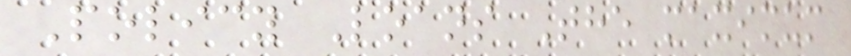Policy Loans The maximum
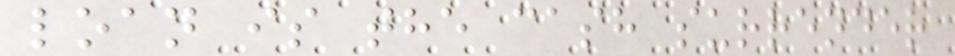loan is the cash surrender
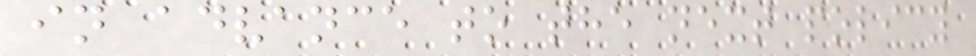in advance to the next policy
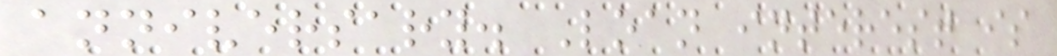anniversary. Loan interest is
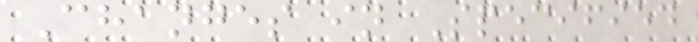Changes in Specified
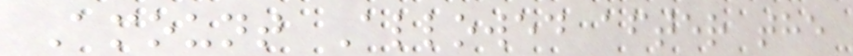Amount Allowed after the
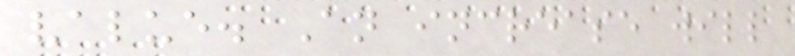value. An increase will
